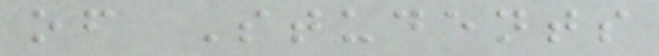of Students
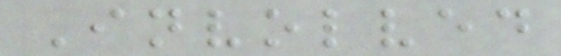Involved
